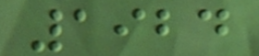1924
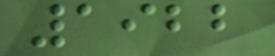1922
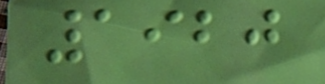1920
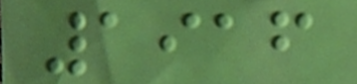1916
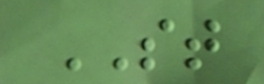ST
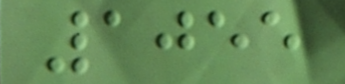1055
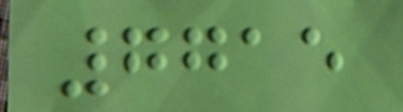7715
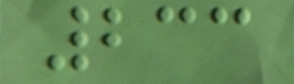233
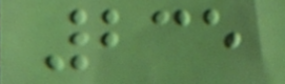235
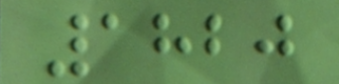1820
